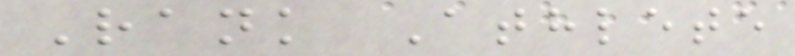Rank Athlete
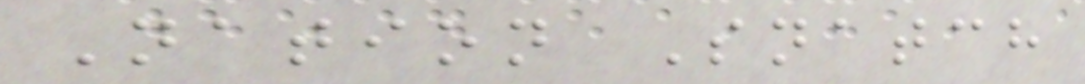Nation Snatch
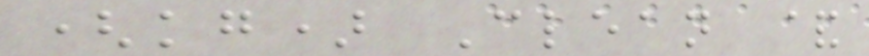(kg) Clean &
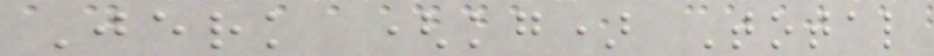Jerk (kg) Total
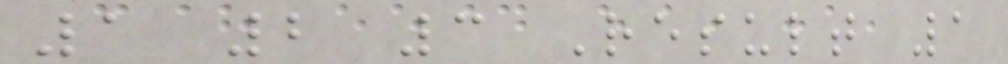1 2 3 Result 1
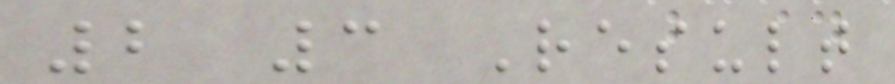2 3 Result
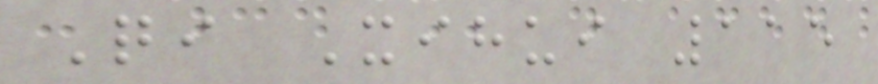Qi Xihui 115
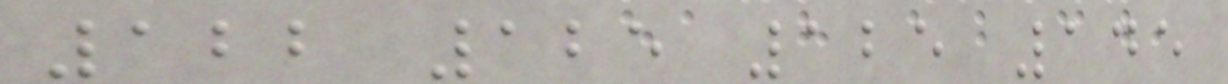122 125 125 145
